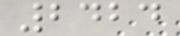2424
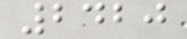2420
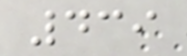439
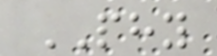PHY
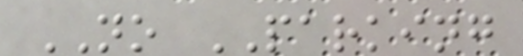NO PARKING
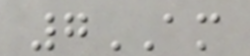7AM
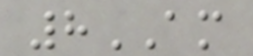8AM
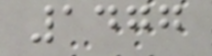1477
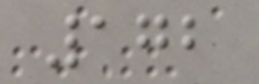172
